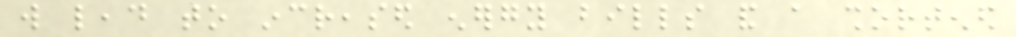will lead to increased energy bills and a shortened
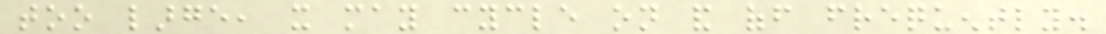too large, it may cycle on and off frequently.
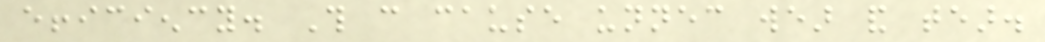efficiency. This can cause unnecessary wear and tear.
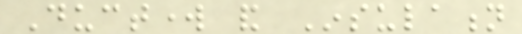Ductwork and Insulation
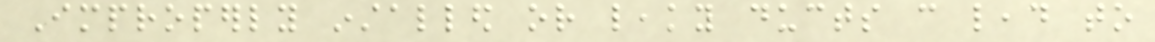Improperly installed or leaky ducts can lead to
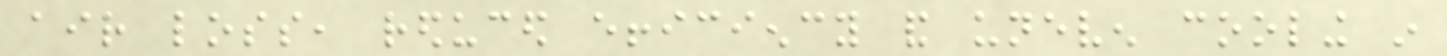air loss, reduced efficiency and uneven cooling in
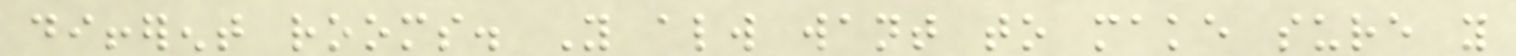different rooms. You always want to make sure you
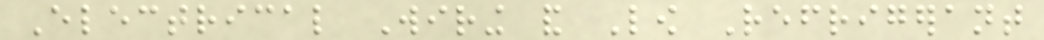Electrical Wiring and Low Refrigerant
